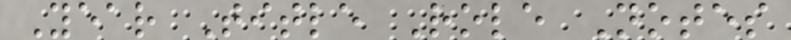Year Title Role Notes
